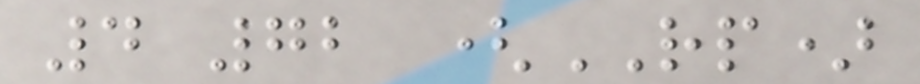4 72 (RP)
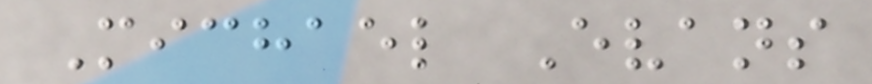Michael Evans
